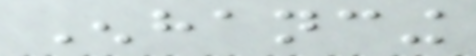Enhancing
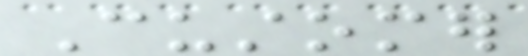Customer
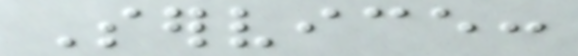Service:
